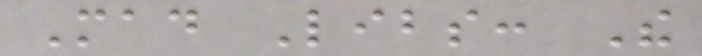Mad Libs: The
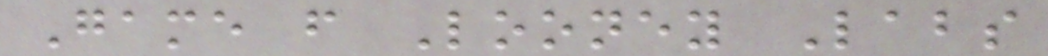Game from Looney Labs
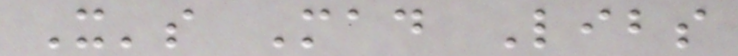It's Mad Libs
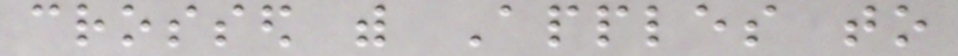crossed with Apples to
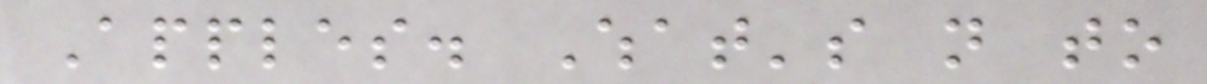Apples. What's not to
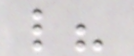like?
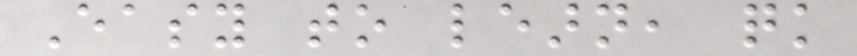Easy to learn, quick
